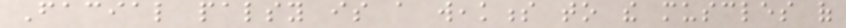Facial palsy is a weakness to the muscles of
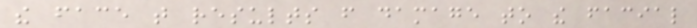the face that results from damage to the facial
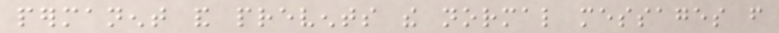permanent and prevents the normal messages from
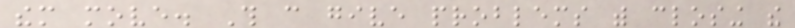them move. This can give problems with closing the
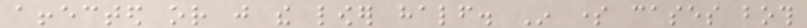affected or just the lower half. In some cases both
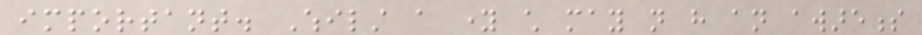important. Whilst a young child may not have an awareness
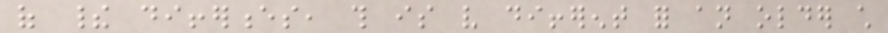of their differences, this is very different for an older child
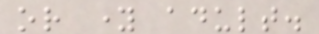or young adult.
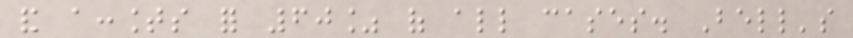and accounts for 60% of all cases. Bell's
